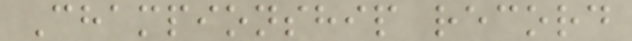Championship record
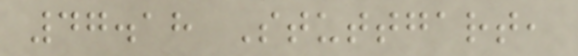47.18 Stuttgart,
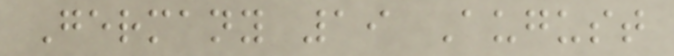Germany 19 August
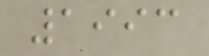1993
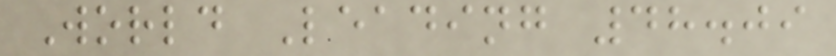World Leading 48.09
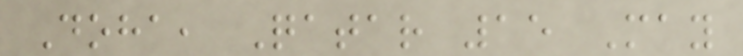Doha, Qatar 15 May
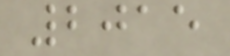2015
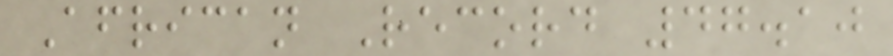African Record 47.10
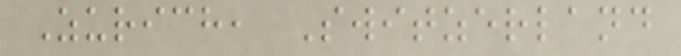Zurich, Switzerland
